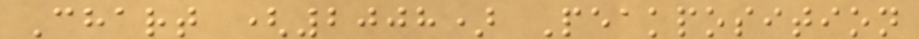Chart (2008) Peakposition
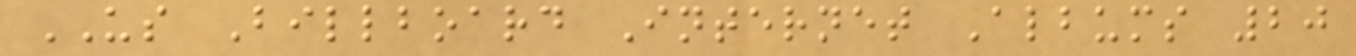US Billboard Internet Albums 20
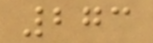273
